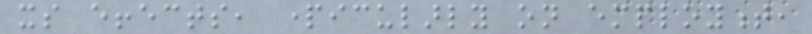its effects, particularly on employment,
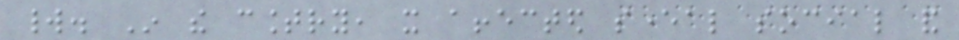world. In the country, it affected several social and
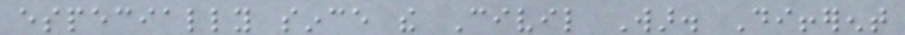especially since the Civil War. Different
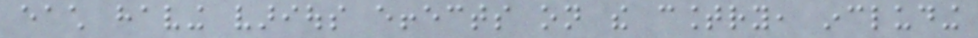each having various effects on the country, including
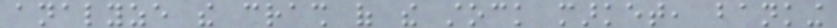analyze the crash of the stock market, banking
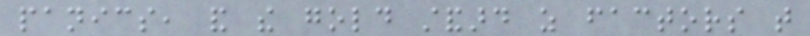panics, and the gold standard as factors that
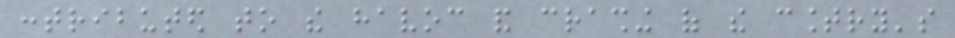contributed to the havoc and crashing of the country's
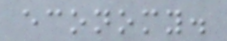economy.
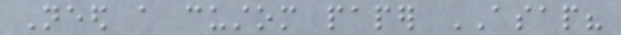Need a custom paper ASAP?
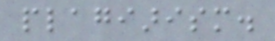plagiarism.
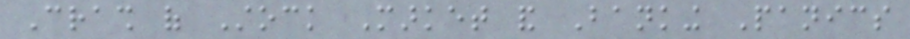Crash of Stock Market and Banking Panics
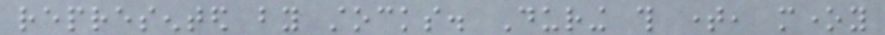represented by stocks. During this time, money
